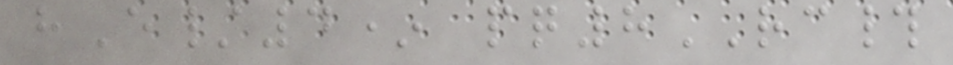hE/4* pq8RC#
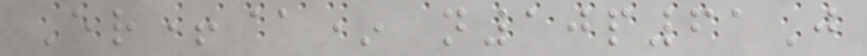Er+@* n10p61J
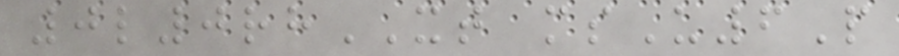0l0rhXT msU6P
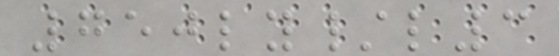750ly/l3
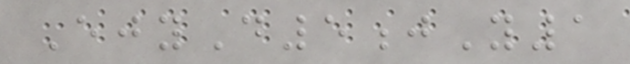EjyD5jY1
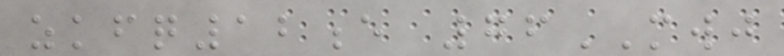zkfq12e 76MWJ
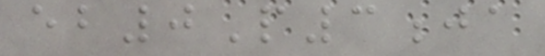eb0P3ja
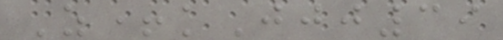Z+kJjj39
